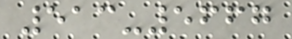513-5667
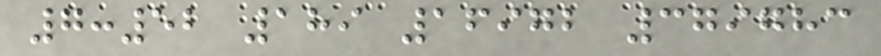7:52 189 16972 379783
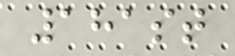181st
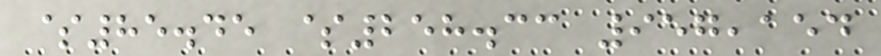$85.45 $258.33 957,154
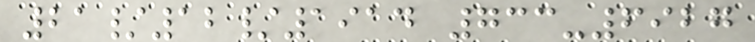21/12/1914 733-6927
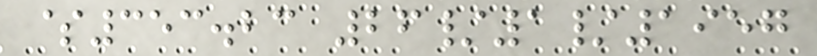$353.23 26/1/1957
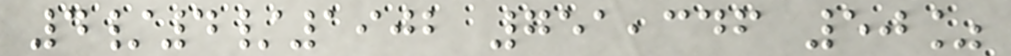4/4/1902 751,346 50%
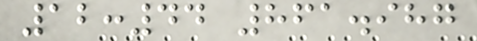12:44 861.987
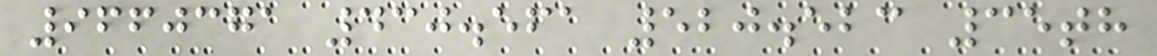9660371 430.561 520.523 35th
